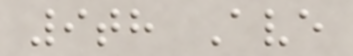9th Ave
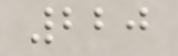220
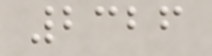2326
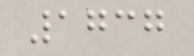1737
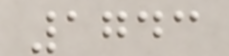1743
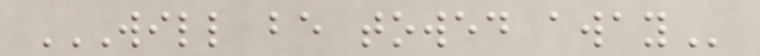WILL BE TOWED AWAY
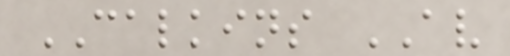CALKINS AV
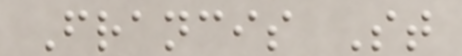Francis St
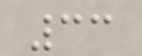33
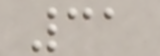31
